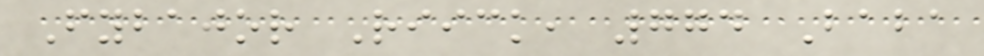Fybajor Riick, 774 Baba
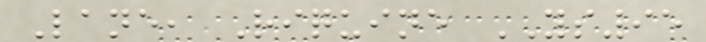Lane, Riquine YS95
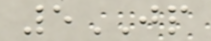5JP
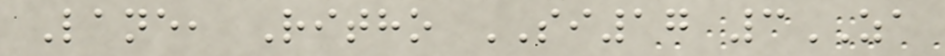Lane, Ritho SI17 3ZA
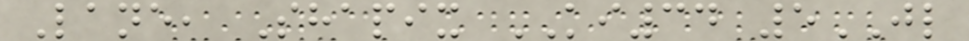Lane, Shapix KI34 5JL
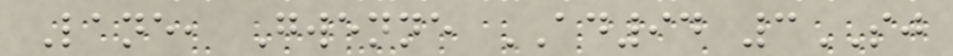Lane, Gwenne AD94 3SJ
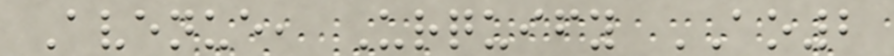Avenue, Urquify AO2
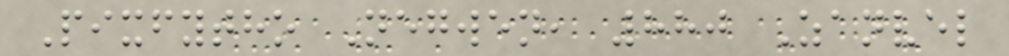Pixfytho Negwen, 880 Zanvel
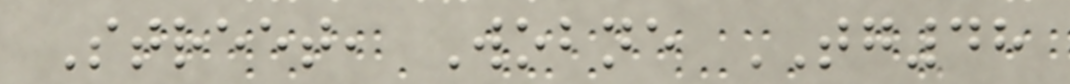Street, Wobne TG48
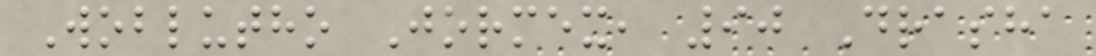Woblutho Jormex, 90 Drasha
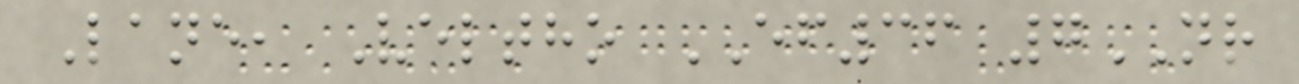Lane, Veltho EF36 7NR
